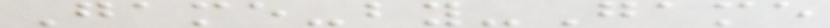Game-by-Game
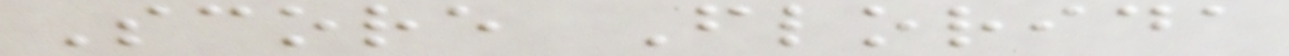Score Florida
